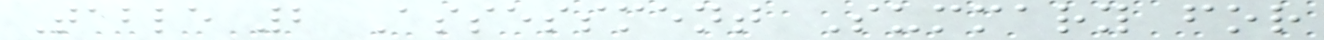Table 2 Assessment Summary for
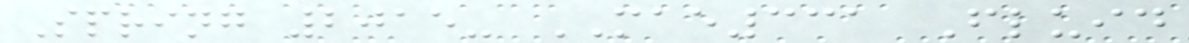Spring 2015- MAE331 Fluid
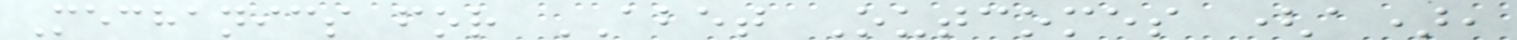Mechanics for ABET Outcomes (a),
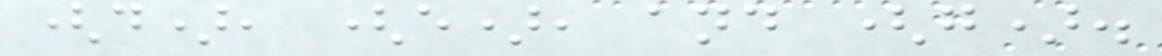(d), (e), and (g).
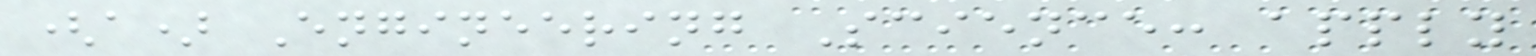(a) Engineering Science: apply
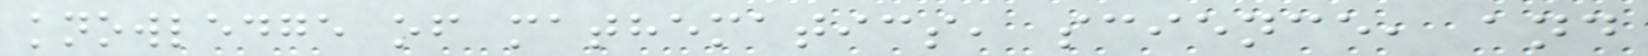knowledge of mathematics, science, and
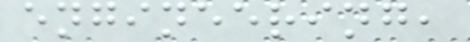engineering,
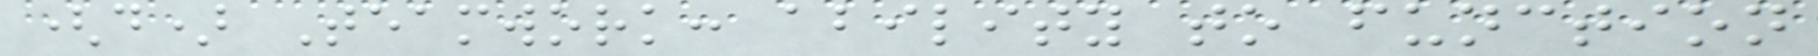(d) Teamwork: ability to function
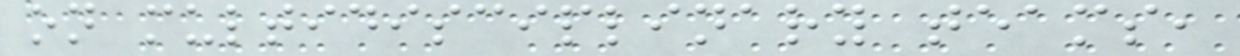on multidisciplinary teams,
